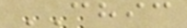CHIC
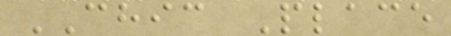CHIC Place
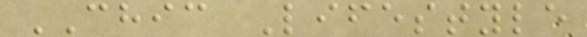CHIC Lifestyle
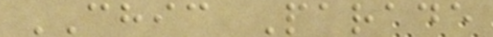CHIC Parade
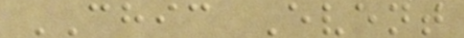CHIC Event
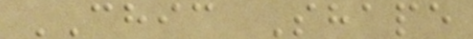CHIC Shape
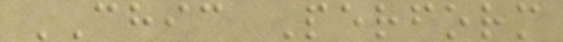CHIC Perform
